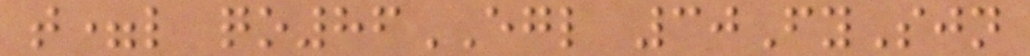t=l qo86EGL 30FySjn
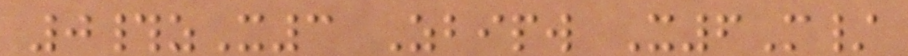0#zX3 Zbipw X6M/
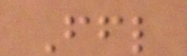Ffl
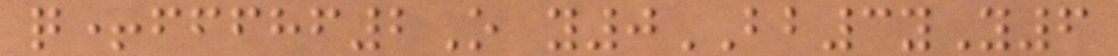q+fffhf2O y0BB3yY6
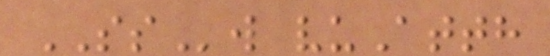SSw vuAtth
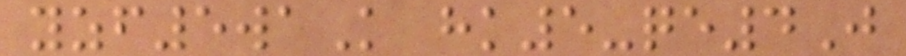yzf5waK hk5-qe4J
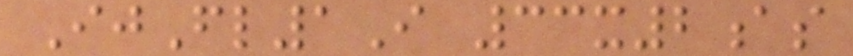IjFl1I 33x2as
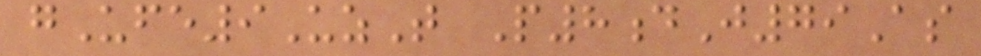gUfe9UzT P8dJ79As
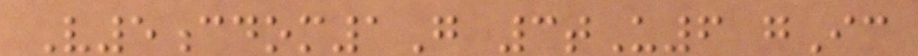V5cdom1G 3tU6 gIc
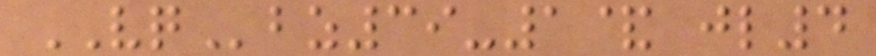VQbz39-1& jl4
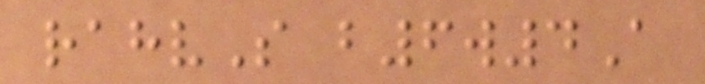rahvS b6w4A
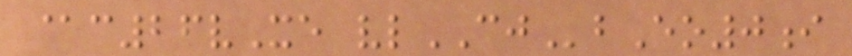@c26vXe vlCJbEo0i
